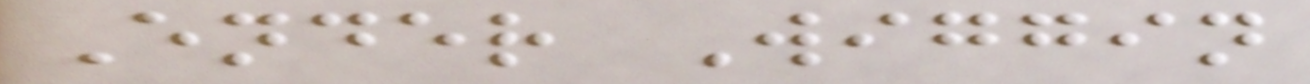Ender Wiggin
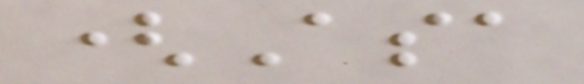(Asa
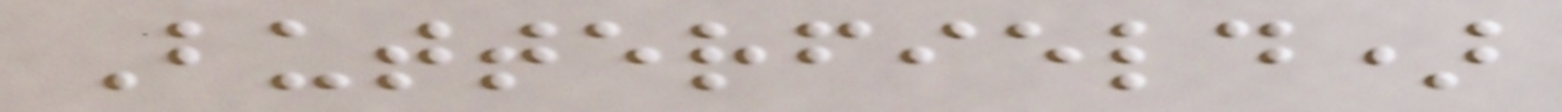Butterfield)
